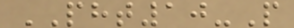PHT10-P
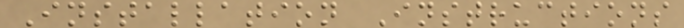Installation Instructions
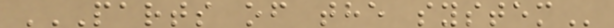PARTS OF THE SYSTEM
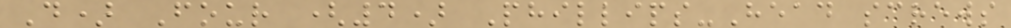D) Four (4) Phillips-Head screws
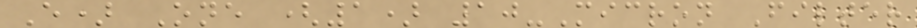E) One (1) 10-Micron Filter
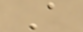A
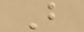B
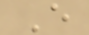E
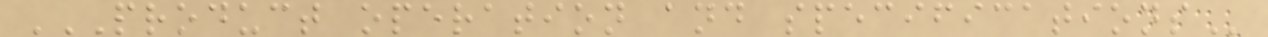PRODUCT OPERATION AND SPECIFICATIONS
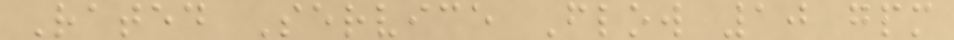Rated Service Flow 10 gpm
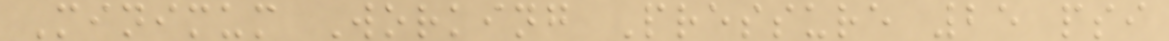Minimum Working Pressure 25 psi
